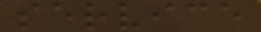service
